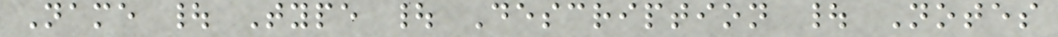Name | Type | Description | Notes
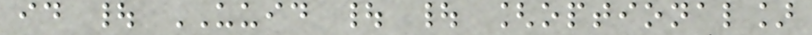id | UUID | | [optional]
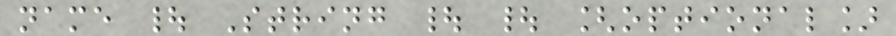name | String | | [optional]
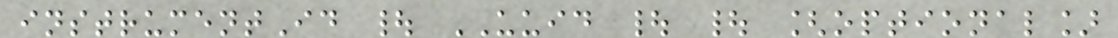instrumentId | UUID | | [optional]
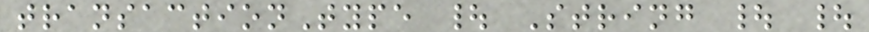transactionType | String | |
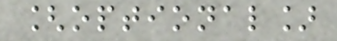[optional]
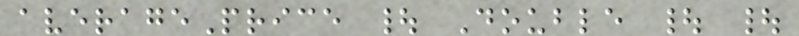averagePrice | Double | |
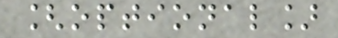[optional]
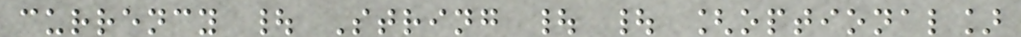currency | String | | [optional]
